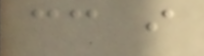cc i
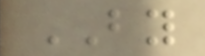BY
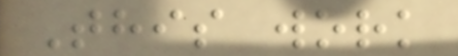This work
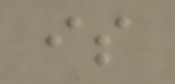is
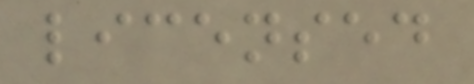licensed
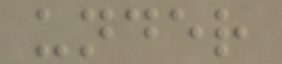under
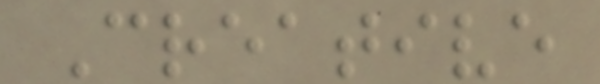Creative
